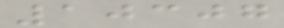10307
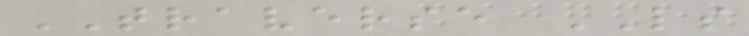TRAVERSE LS
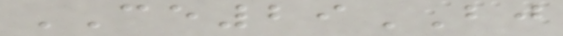CE29BJ
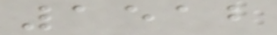1512
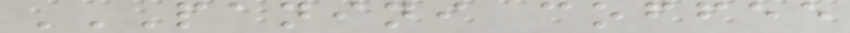PANINI COFFEE
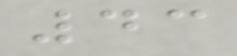43
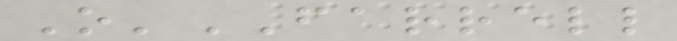O'FARRELL
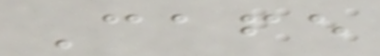Cafe
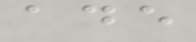ade
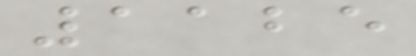1125
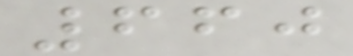660
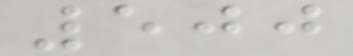500
